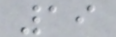19
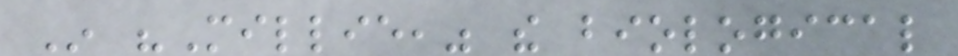In "Millie," the biological
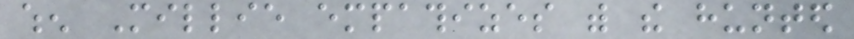when Millie empathizes with the hunted
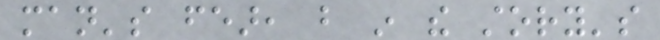man's fear, but in the story's
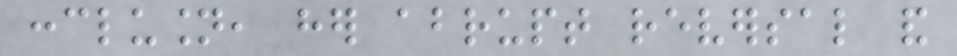conclusion, her abrupt reversal and
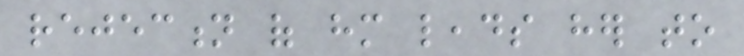rejection of him leads her to
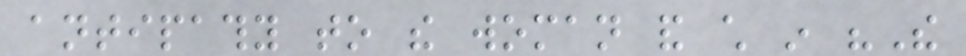antipathy to the woman and child in "The
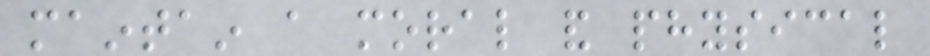maintain a moral and physical
